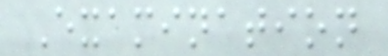Examination
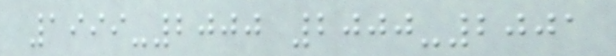1999-2000 2000-2001
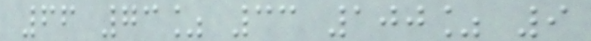66 73% 33 100% 9
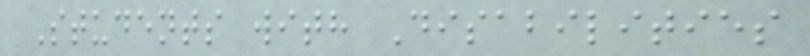Students with Disabilities
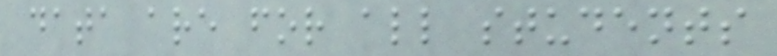data are for all students
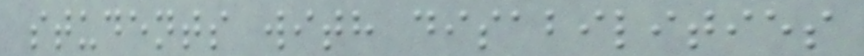students with disabilities
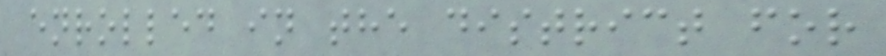enrolled in the district for
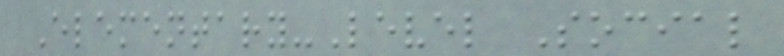Elementary-Level Social
